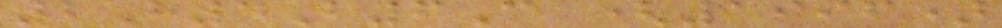2H4B6C (1996)
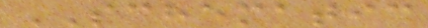SCHEMATIC
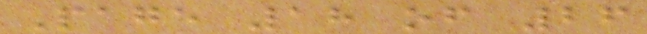Page 18 of 26
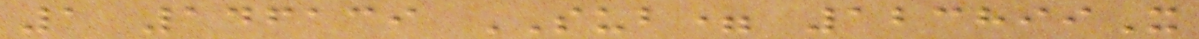1 146139 SUB= 123899X
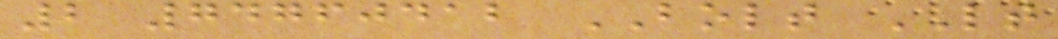2 74760412 BOLT LT
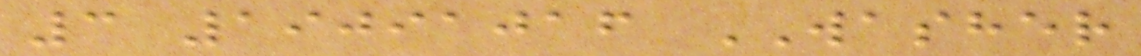3 19091016 WASHER
